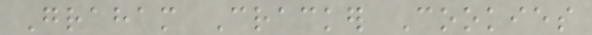Graham Cracker Cookies
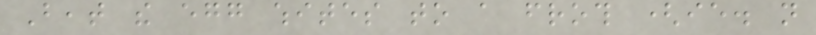Beat the egg whites to a froth (ie. not
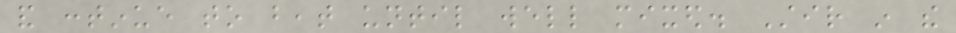and continue to beat until well mixed. Stir in the
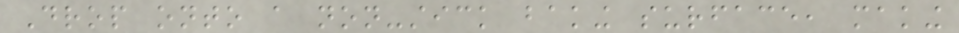Drop onto a non-stick baking surface, making
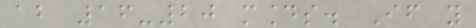about 16-20 mounds. If you
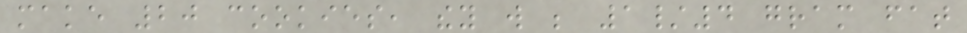make 20 cookies, they will be 1/4 gram fat
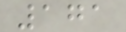171
